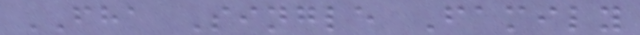FHA Single Family
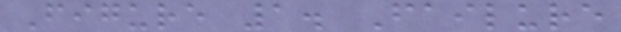Figure 1. Failure
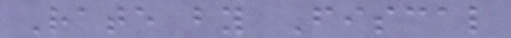Rate by Fiscal
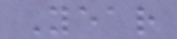Year
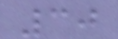30
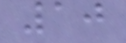10
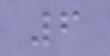6
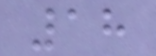18
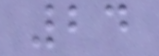24
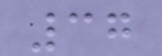37
